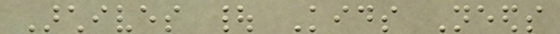Archives | Kids Needs
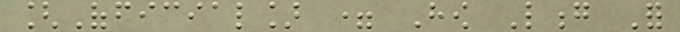[Official] = How Long For
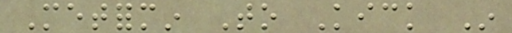Metformin To Kick In
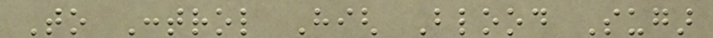To Control High Blood Sugar
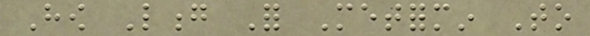How Long For Metformin To
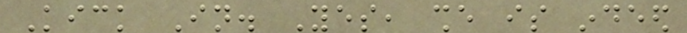Kick In. Yes, she is indeed
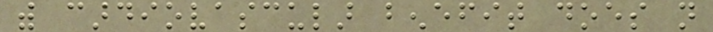with cardiovascular benefit does not
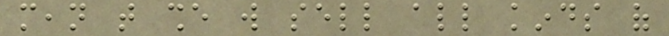mean that she will sell all kinds of
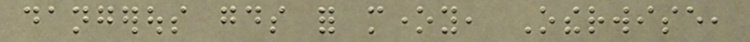dangerous goods for money, Otherwise,
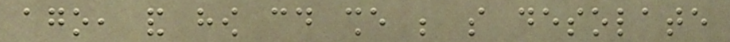ago, and how could she be so desolate
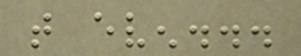that even...
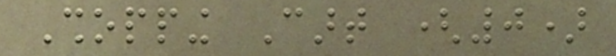Shopping Cart (0)
